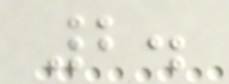2.
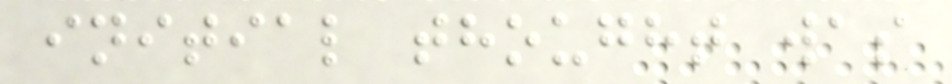initial thought was
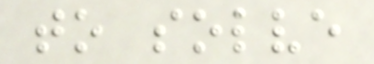to solve
